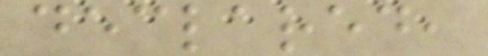declared,
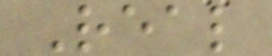Real
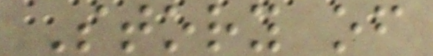Story of
